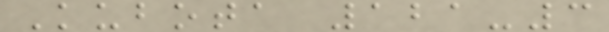Kubota 121-3
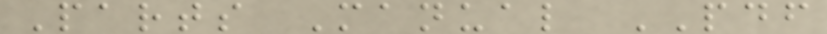Parts Manual PDF
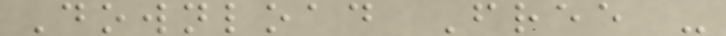Download Free -
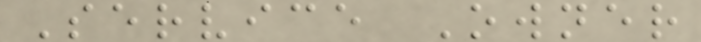Service Owner
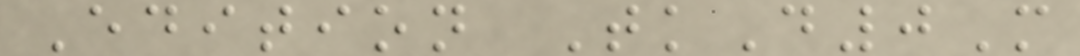Edition TkD0M
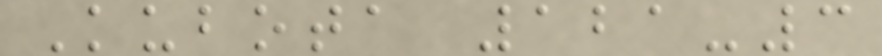Kubota 121-3
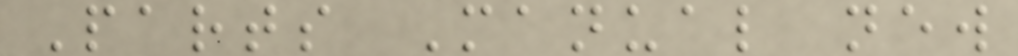Parts Manual new
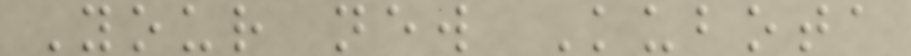Your new Kubota
